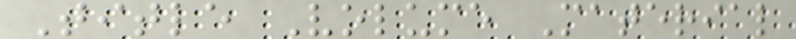Title Volume Material
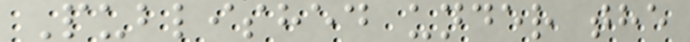Published under the
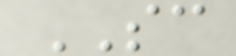SC
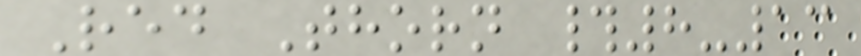Red Thorn #8-13
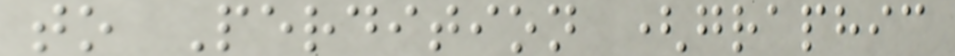to Perdition (graphic
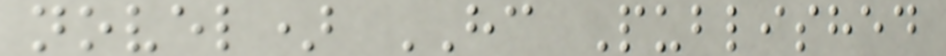novel) HC Published
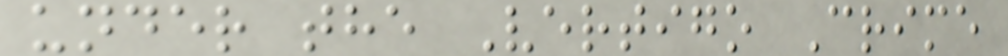under the Vertigo Crime
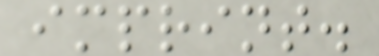imprint.
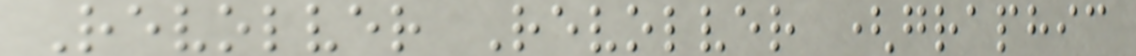Revolver Revolver (graphic
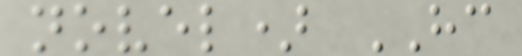novel) HC
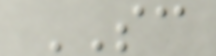SC
